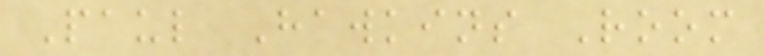Paul Hawkins Room
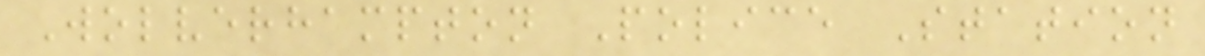Wolverhampton Police Station
